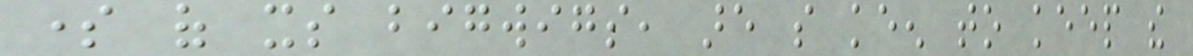some of its bigwigs, are so keen to keep the
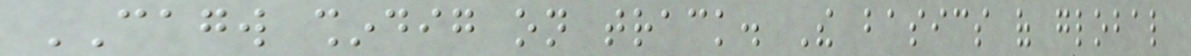CAGW shindig on track. The basics of global
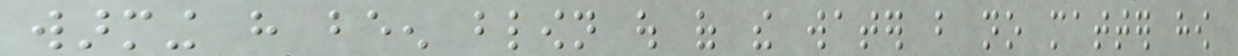warming have been blown out of the water but no matter how
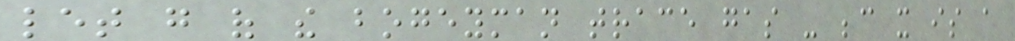let go of the bogeyman trace gas - because it is a
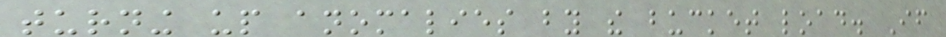turning up anomalies by the bucket load. If
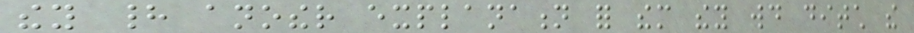they had another explanation for them they would ditch the
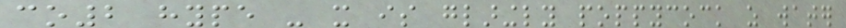co2 hype - it is glaringly poppycock as water
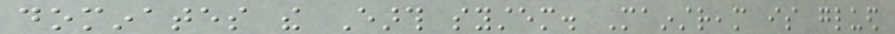dominates the Earth system. Mainstream is glued
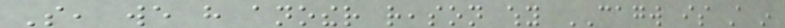So, we have another reason why CAGW is still in
